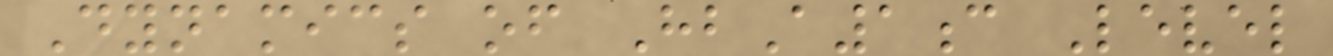Dynamics of HbA1c Level
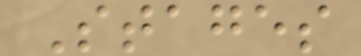Stages
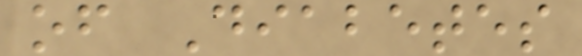of Diabetes
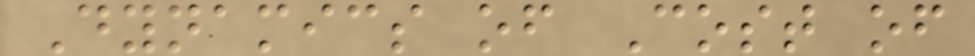Dynamics of Cost of
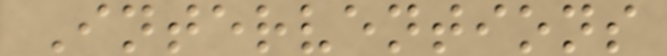Interventions
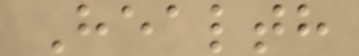Health
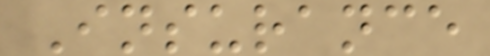Insurance
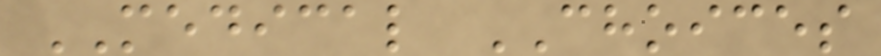MEDICAL CHOICES
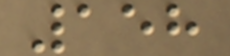158
